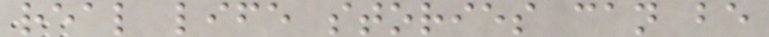real life stories can be
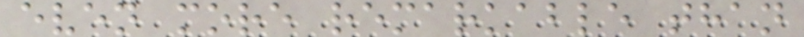even more remarkable than
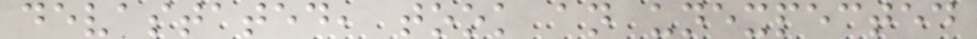devastated, took an unexpected
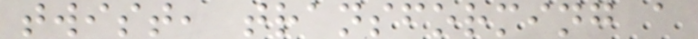twist, transforming a
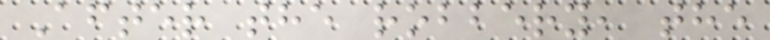After the robbery, the
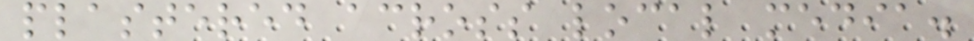plastered across local media.
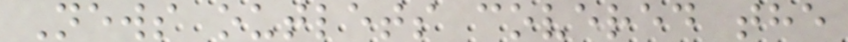News outlets covered the
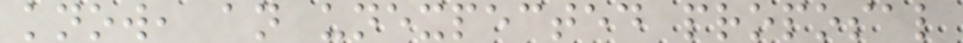know, an unexpected proposal
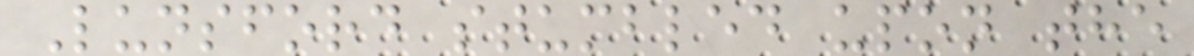Lunsford stumbled upon the
